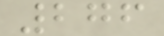276
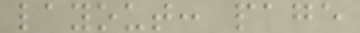layout: page
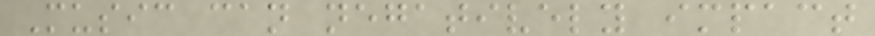Music can negatively impact
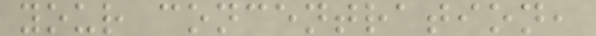your concentration,
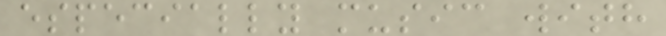especially music with
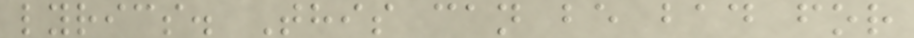lyrics. This can be bad for
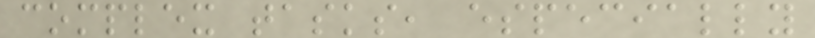complex tasks, especially
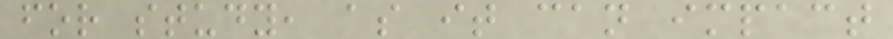for study, as it can impact
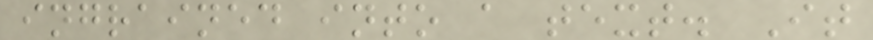ingrained into a text. It
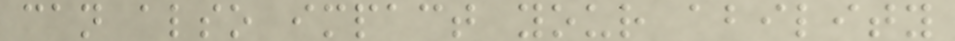can also impact your ability
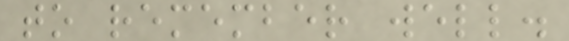to remember well.
